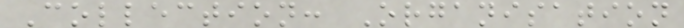Collection: Organisation
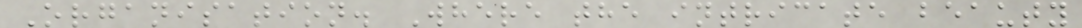Organisation. Where the intricate beauty
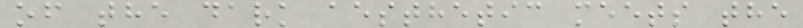of the dark aesthetic meets the
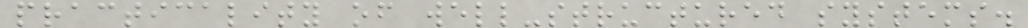practicality of well-structured systems.
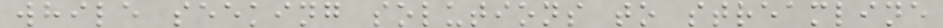while seeking solutions to streamline
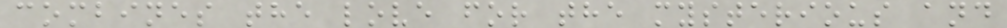combines the love for the mysterious and
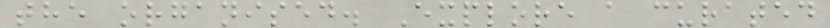the organised. Explore a curated
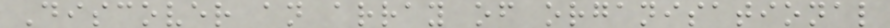Discover an array of organisational
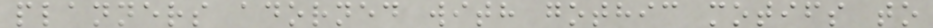planners adorned with gothic motifs to
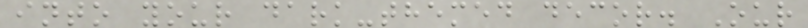into your dark-themed decor. Our
